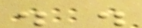. .
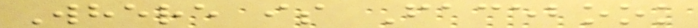Where is Facebook
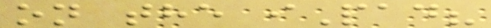on the iPad?
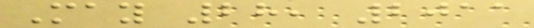May 28, 2011
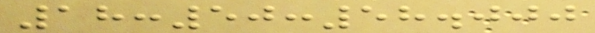18:50:58.000
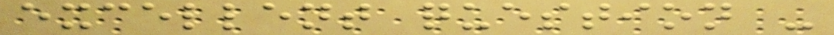excellent question -
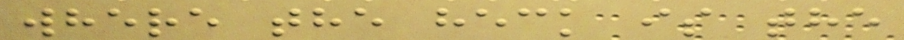where the heck is the
